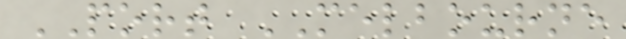PORT MELBOURNE
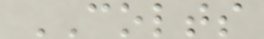COLTS
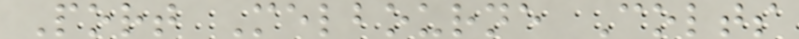Port Melbourne Colts
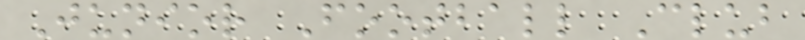Junior Football Club
